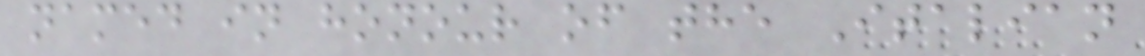named in honour of the Italian
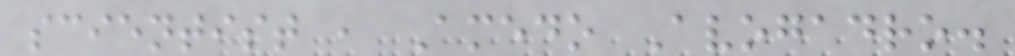scientist , Amedo Avogadro.
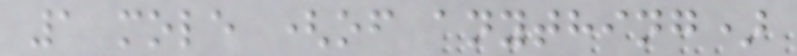1 mole (of anything)
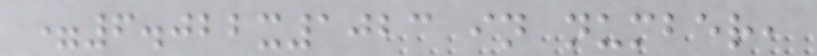=6.022x1023 in number,
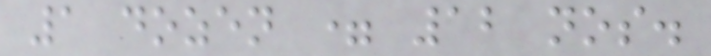1 dozen = 12 nos.
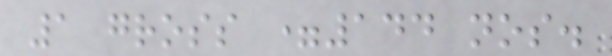1 gross =144 nos.
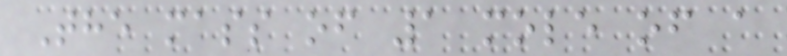The mass of 1 mole of a
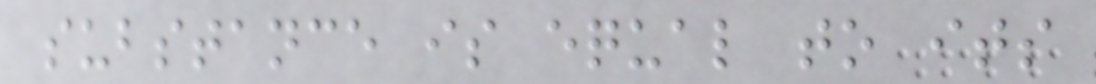substance is equal to its
